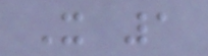X 1
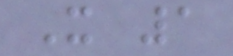X 1
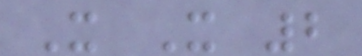X X 2
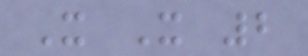X X 2
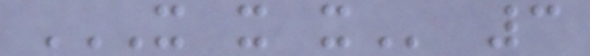X X X 3
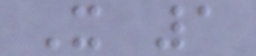X 1
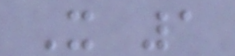X 1
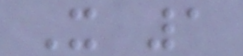X 1
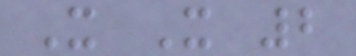X X 2
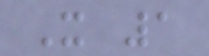X 1
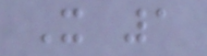X 1
